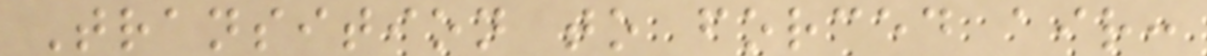Transition to forced air:
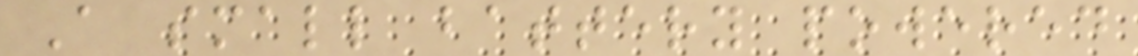A small battery powered
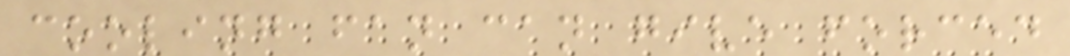cooling fan can give forced
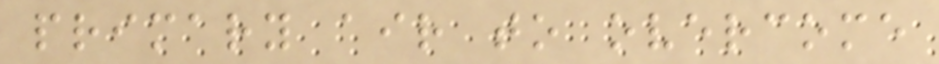primary air to overcome
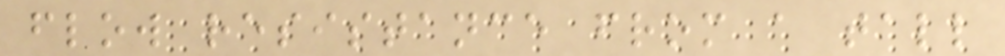flow resistance from a tall
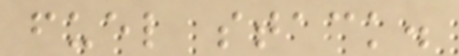fuel stack.
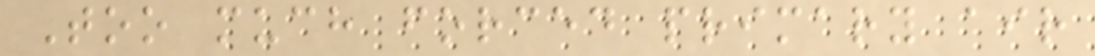Too much forced primary air
